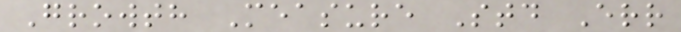Growth Measure Std Err
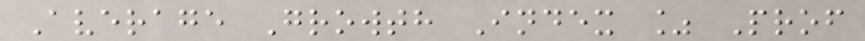Average Growth Index % Prof
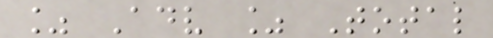% Adv % Total
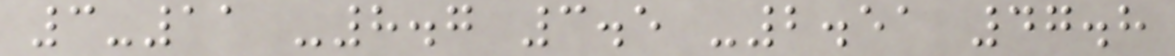3-11 -8.7 3.5 -2.51 47.8
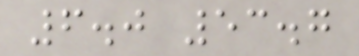6.0 53.7
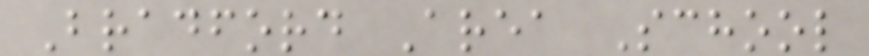Bradford Area School
